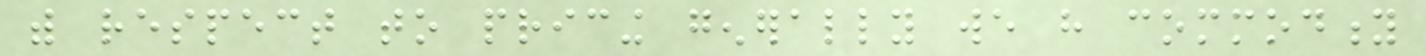with respect to pricing generally we have commodity
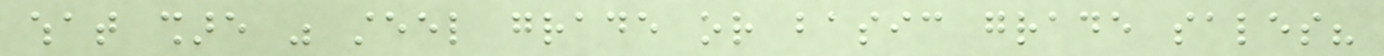what share was steel grade or basic grade sales?
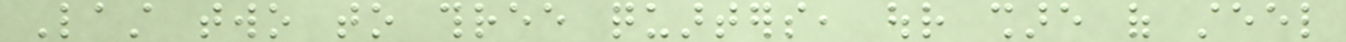Last two to three quarters, our share of steel
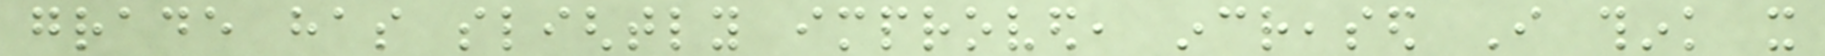grade has slightly improved, increased I think it
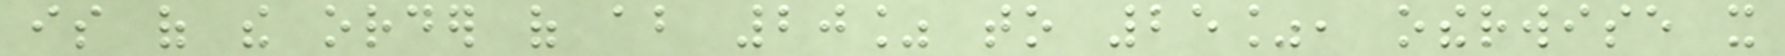is of the order of about 20% to 25%, otherwise it
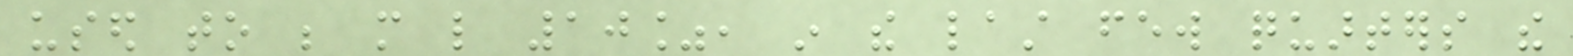used to be more like 10%, in the last few quarters the
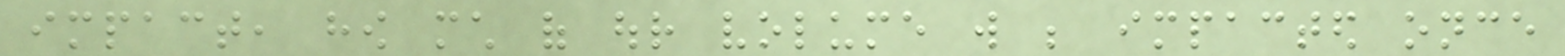impact, how much of our volume will be impacted once
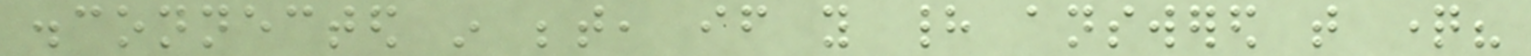disconnected in between, if you had answered that question?
